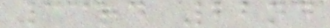33rd 22nd
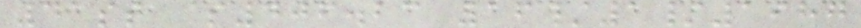41st $406.23 16/1/1987
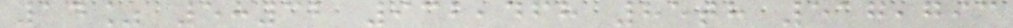14% 5:32 932,468 85th 517,793
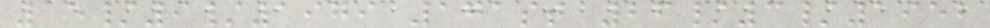15/9/1979 171st 26/3/1952
